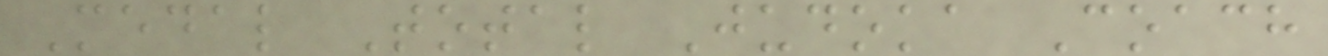Medal Total Judoka Coach
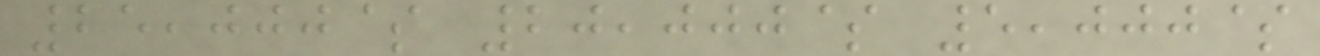25,000$ 20,000$ 5,000$
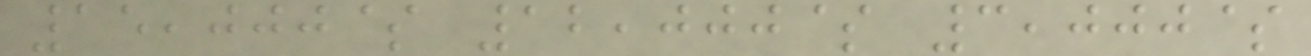15,000$ 12,000$ 3,000$
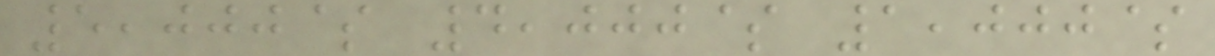5,000$ 4,000$ 1,000$
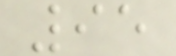95
